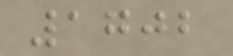1702
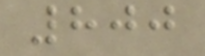800
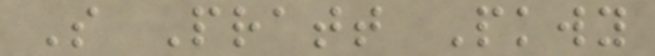S Pratt Pkwy
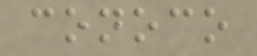conoco
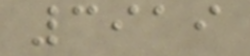3919
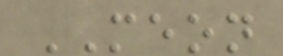MEON
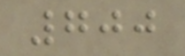700
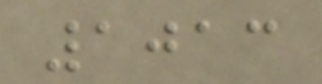1013
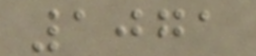1071
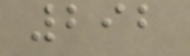292
